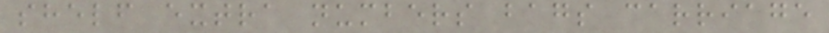shelf extra numbers bags carriage
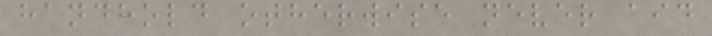handhold otherwise never aid
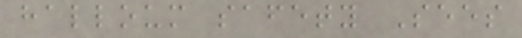halloum safety Sees
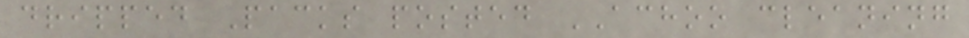dripped Packs posted ACHOO cleaning
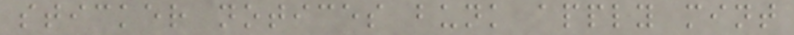sticker notices bunk apply mint
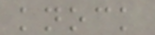knock
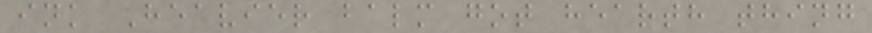ink Heavier balm got hearth thing
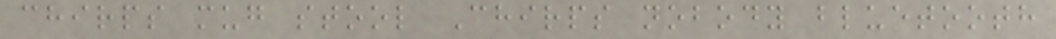chirps mug stool Chirps nobody bluetooth
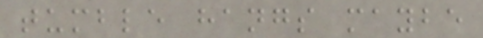tumble hangs maybe
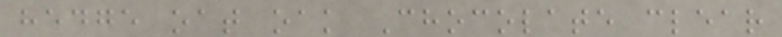hedge oat oak Chocolate clear
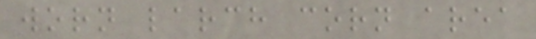worn larch corn area
